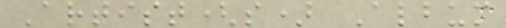Artist(s) Album
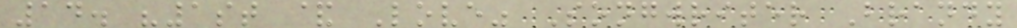14. "1st & Love" Songwriter Brandy
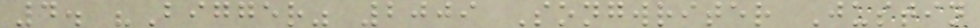4. "Bigger" 2009 Songwriter Justin
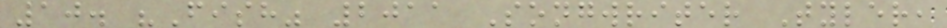10. "Fish" 2011 Songwriter Tyler,
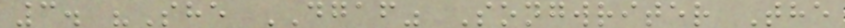3. "She DGAF" Songwriter The
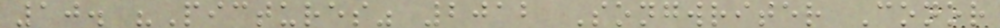10. "Pictures" 2012 Songwriter Conor
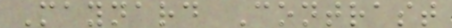Maynard Contrast
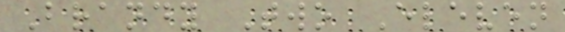Brandy Two Eleven
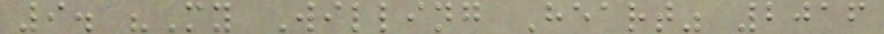9. "My Willing Heart" 2016
